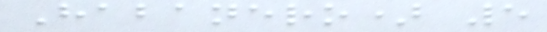Habanero) 5
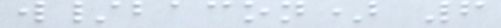w/bacon) 6
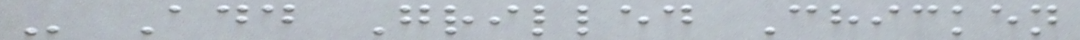- Add Grilled Chicken
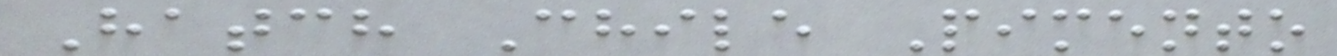Hatch Chile Pimento
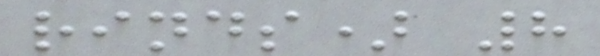rinds) 8
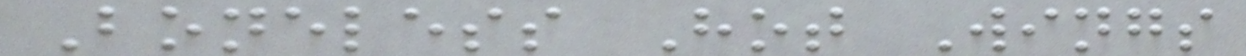Boneless Hot Wings
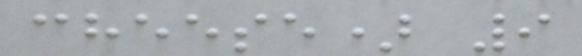cheese) 9
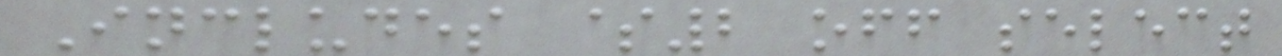Includes $2 off select
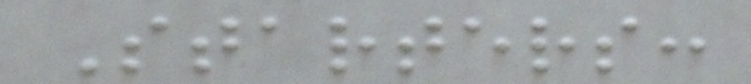Starters:
